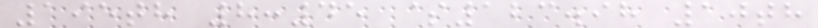195th 8:45 $123.98 10th
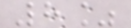8%
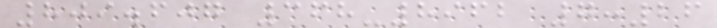809.607 368-8962 7:26
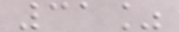31%
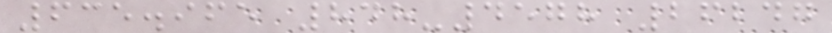635.965 848-4578 26247
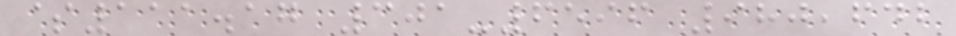$111.17 301-6596 980,642
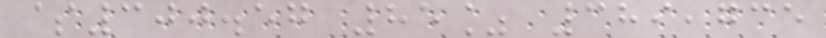$300.57 85% 389,735
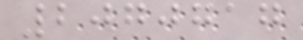2070717
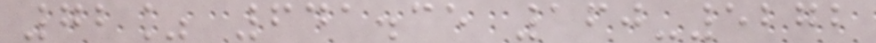72% 641.35 160-5272
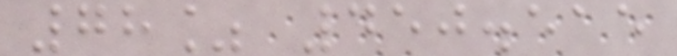78% 450.515
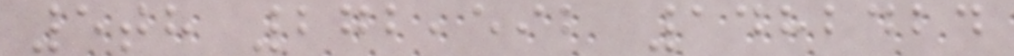5th 272,592 1482424
